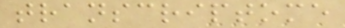transcriptome
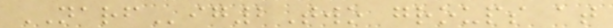NARFig2Two groups at
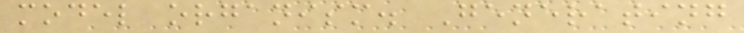model organism. Generating
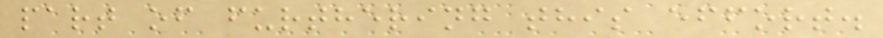part of furthering this effort.
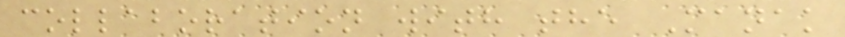collaboration with the Manak
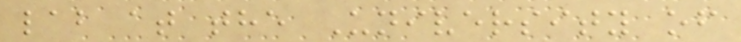lab at the University of
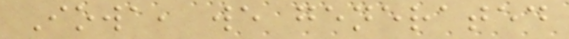Iowa, we generated
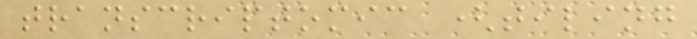transcriptomic (tiling
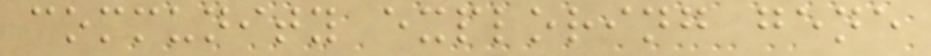community exploring gene
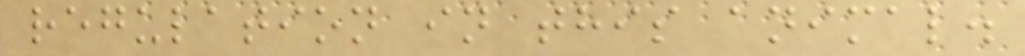regulation in this animal.
